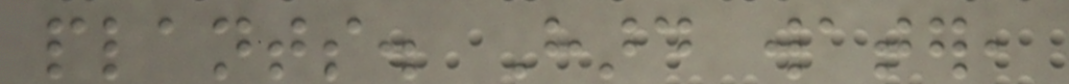plants. Hard water,
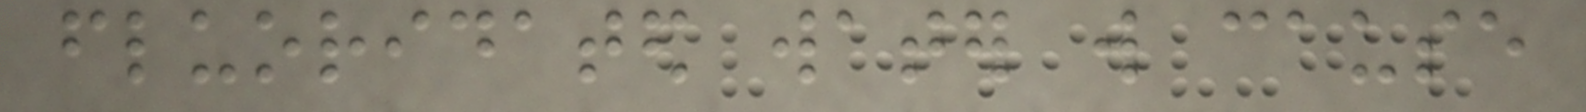fluoridated water will cause
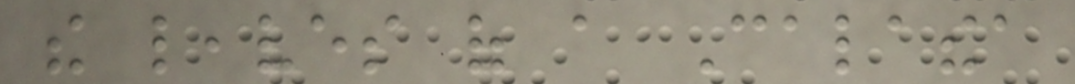the leaves of a Calathea
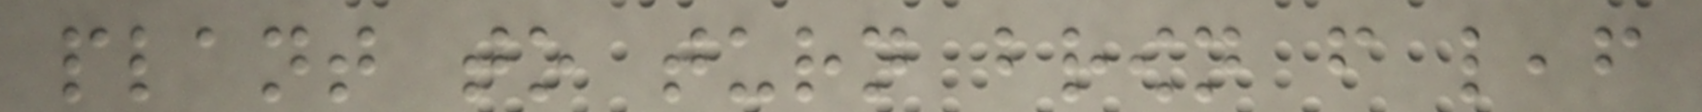plant to turn brown from leaf
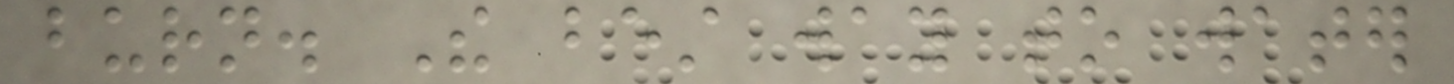burn. The best way to water
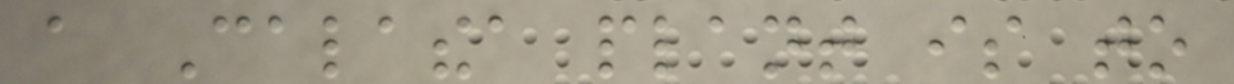a Calathea plant is to
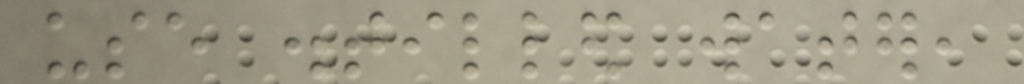use distilled water,
